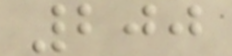200
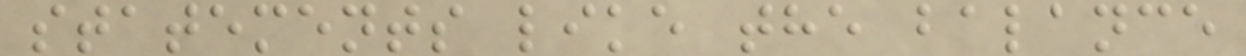statements like the balance
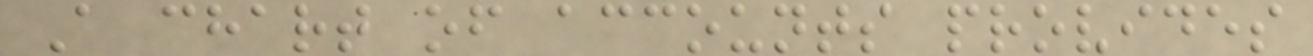A chart of accounts provides
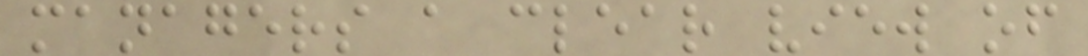managers a clear view of
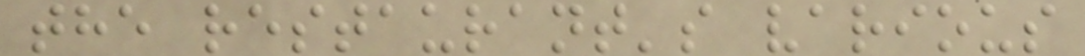the restaurant's various
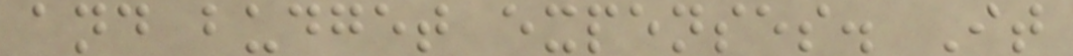and budget expenses. It
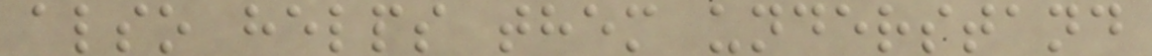also helps them understand
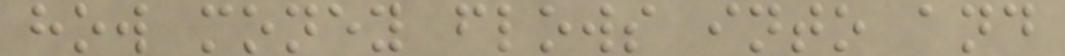how money flows into and
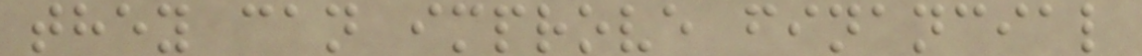they can improve financial
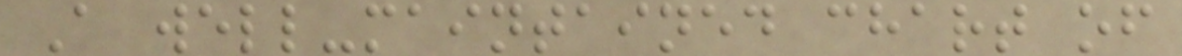A well-maintained chart of
